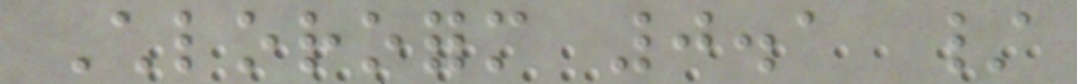Chloroform 0.1 /
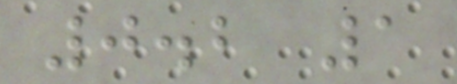0.2 1
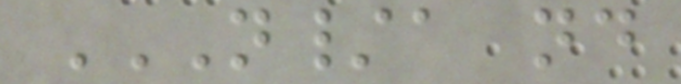N/A ND
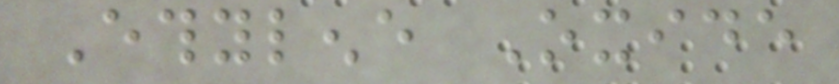Ethylene Oxide
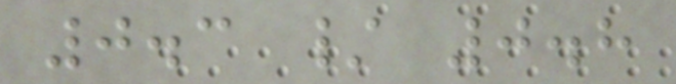0.3 / 0.8
